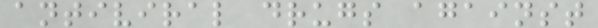antiviral drugs against
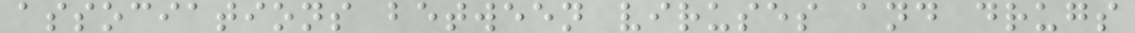associations between viruses and drugs
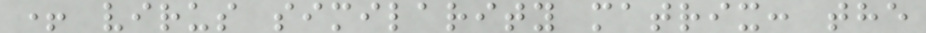+ virus similarity matrix: the
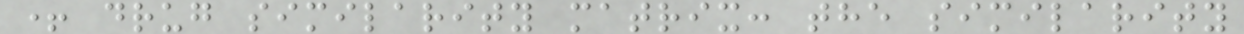+ drug similarity matrix: the similarity
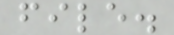file.
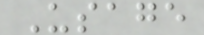Usage
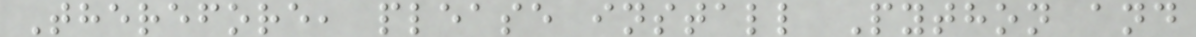Therefore, please install Python and
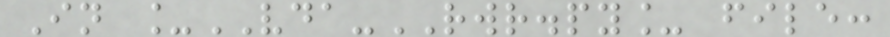In _VDA-RWR.py_ file:
